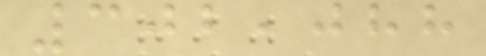302,088
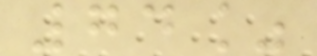74%
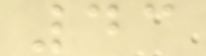43
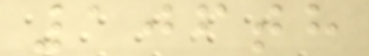106th
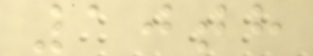10th
